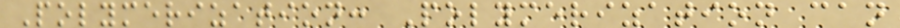Polymerization: Polymerization can
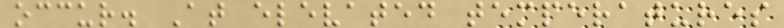occur. At elevated temperatures
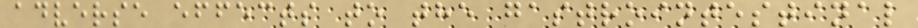adverse effects to the gastrointestinal
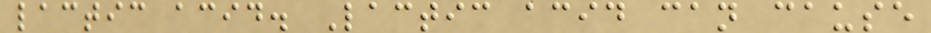lactic acid. Lactic acid can cause
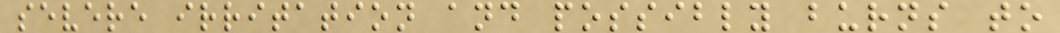severe irritation and possibly burns to
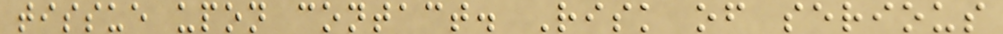tissue upon contact. Risk of serious
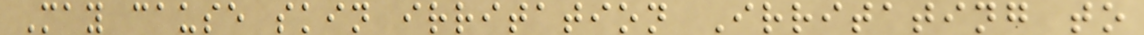May cause skin irritation Irritating to
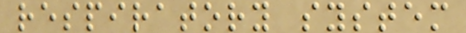respiratory system
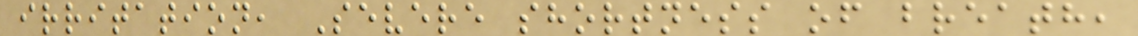irritation, Severe shortness of breath,
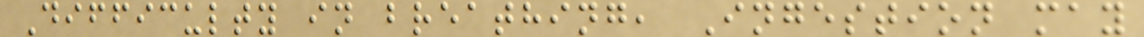Difficulty in breathing, Ingestion may
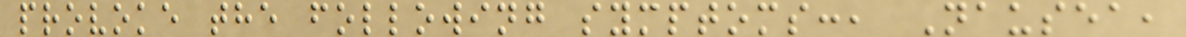provoke the following symptoms:, Nausea,
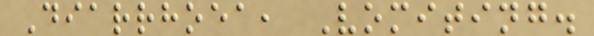Diarrhoea, Vomiting.
